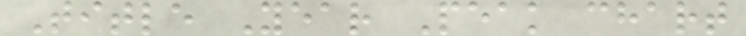Title Year Peak chart
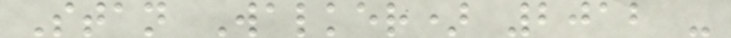Stan Walker) 2012 -
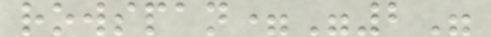rowspan="2"
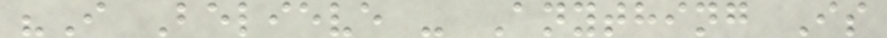"I Believe - Anything Is
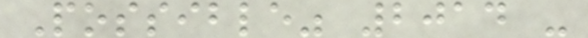Possible" 2014 -
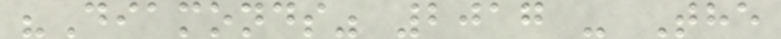"Diamonds" 2017 - The
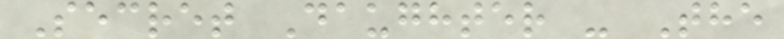Secret Daughter - The
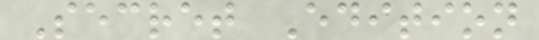Secret Edition
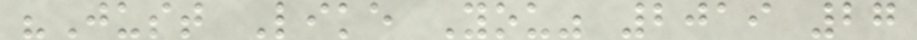"Just Like You" 2019 27
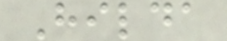Hilda
